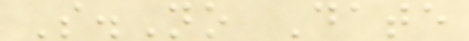S.No Date
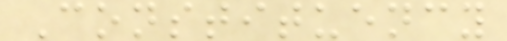Constituency
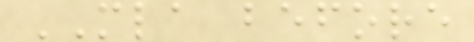MLA before
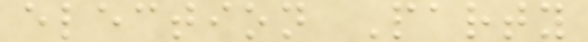election Party
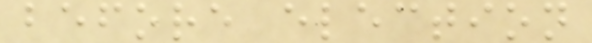before election
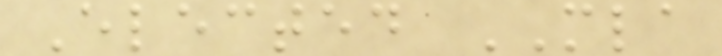Elected MLA
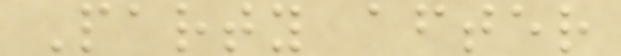Party after
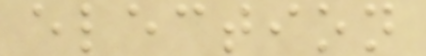election
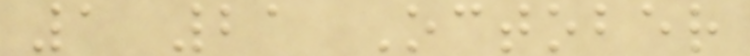1 21 October
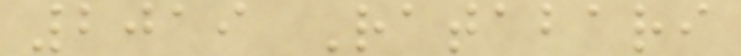2019 Ratabari
